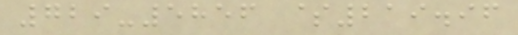729-5856 $219.96
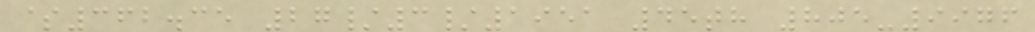$362.35 27/3/1951 45th 805-9976
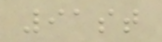91st
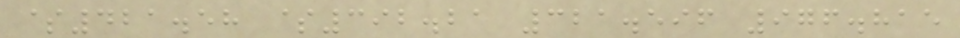$421.58 $392.21 321.596 976.815
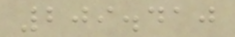209.410
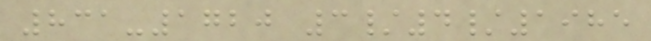831-1720 3/4/1985
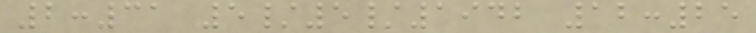2:31 5/5/1942 12:25
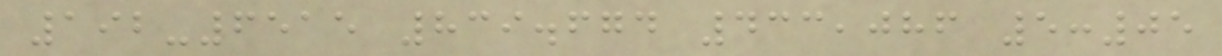192-6515 839.674 433,086 5:05
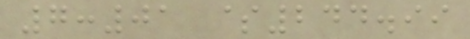7:01 $244.99
